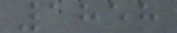1858
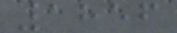1856
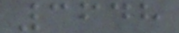3648
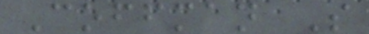Coffman S
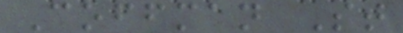Coffman St
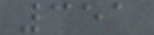351
